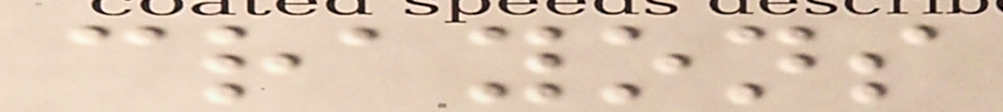crayons
